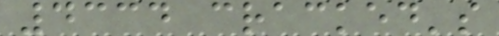4334 cracked's
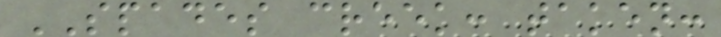SPADES creek: taken:
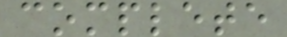complete
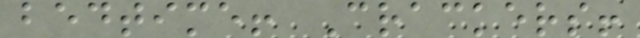bedtime! Crackers!
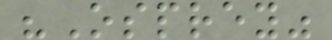"Osprey"
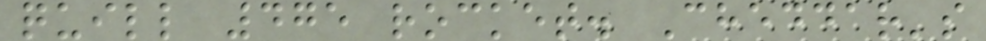quill 475 rocket. Cheddar's
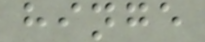hinge
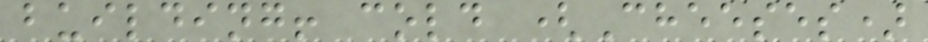building! cold (Cheeses)
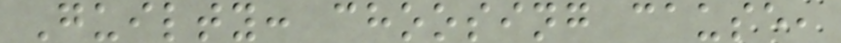Guilty: choosing cause,
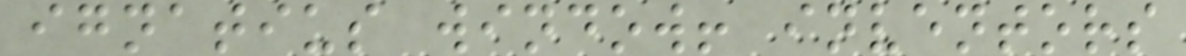ignatius window! inventors
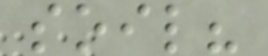soil?
